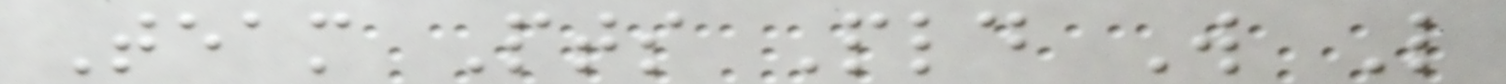Team Pts Pld W L
